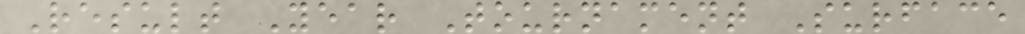Result Year Tournament Surface
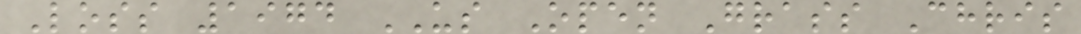Loss 1974 US Open Grass Chris
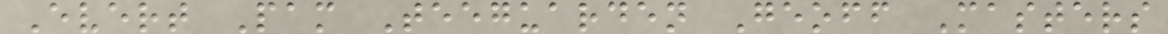Evert Pam Teeguarden Geoff Masters
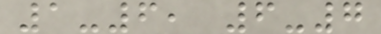1-6, 6-7
